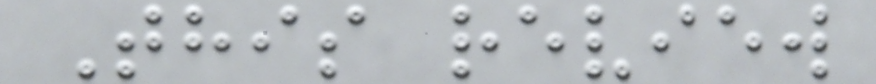This review
